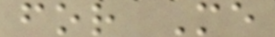for Me
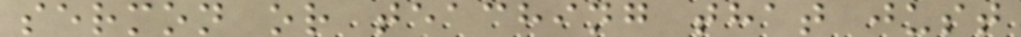sermon or teaching that just
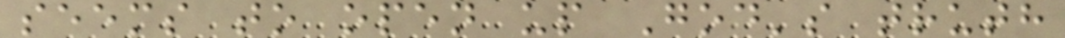seems to open up God's truth
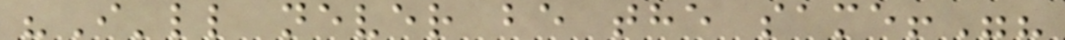"I'll never be the same!"?
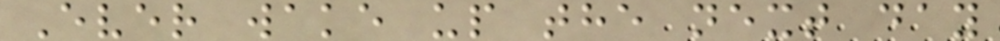Ever wake up the next day
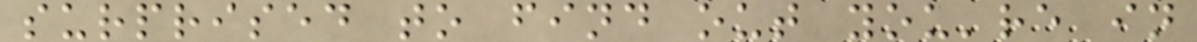surprised to find out you're in
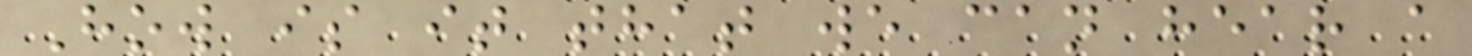How is it that we can hear a
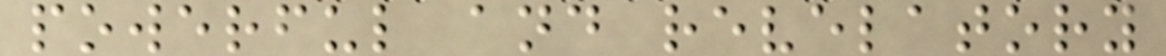powerful and revelatory
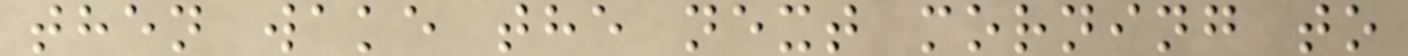then wake the next morning to
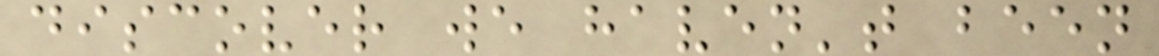discover we haven't been
